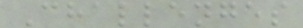Challenges
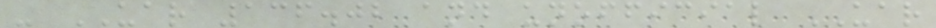- UAR 136.02 and unofficial UAR
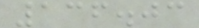136.03
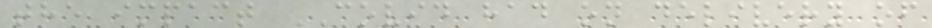the impact COVID had on delivery of
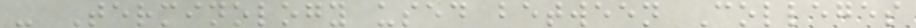- Terminology used between Colleges
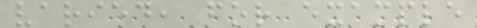varied, for example
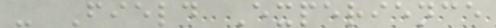- Field Experience
